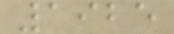1925
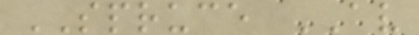SPRUCE AV
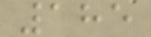185
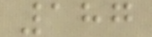187
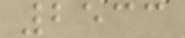2533
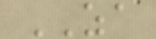ZA
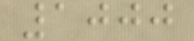1000
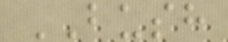BUSH
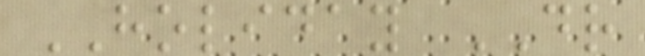HOLIDAY DR
